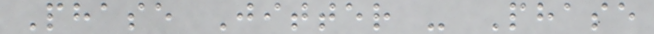Phase Jitter - Phase
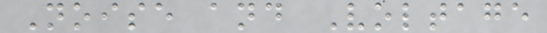Noise and Voltage
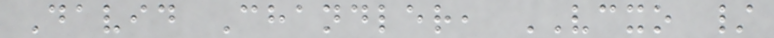David Chandler, VCXO /
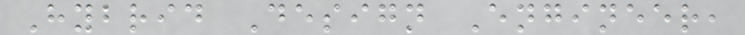Hybrid Design Engineer,
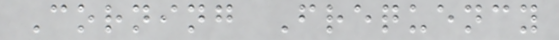Corning Frequency
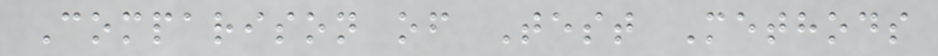Comparison of Test Methods
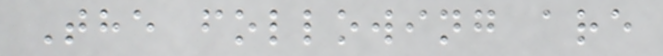The following are
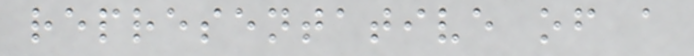representative of a
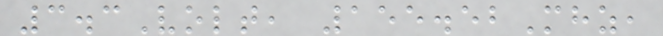3.3Volt, 155.52Mhz,
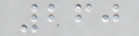260
